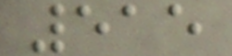515
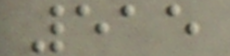515
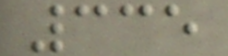335
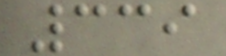339
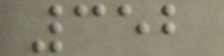352
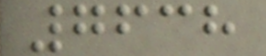7638
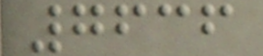7636
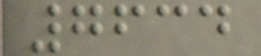7634
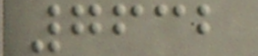7632
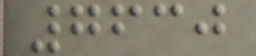7630
